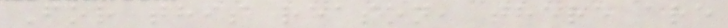For this reason, there are
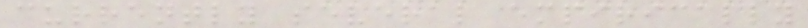currently several empirically
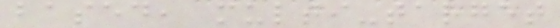based, multi-target
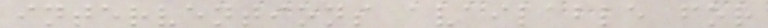interventions available for
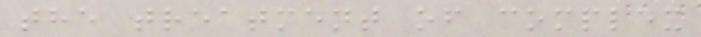the treatment of complex
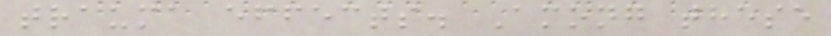trauma effects. Among these
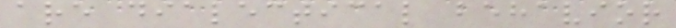are dialectical behavior
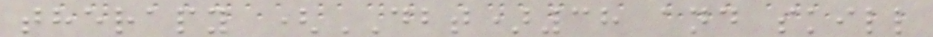therapy (DBT)38 and skill
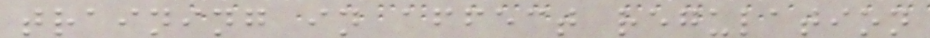training in affect regulation
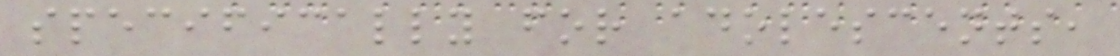specifically for adolescents,
